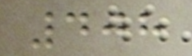408
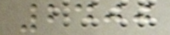2400
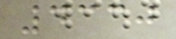4330
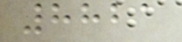8821
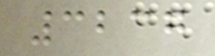3237
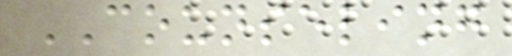COUNSELING
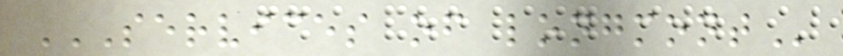SERVICES OF LONGMONT
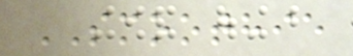SMOOTHIE
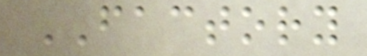FACTORY
